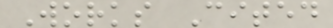Works Cited
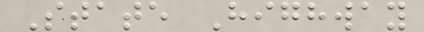State Highway
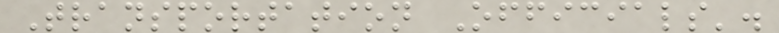Transportation Officials'.
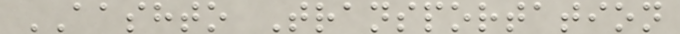AASHTO Transportation
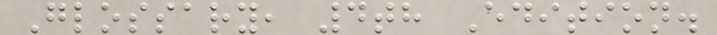Glossary, 4th Edition.
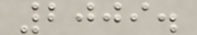2009.
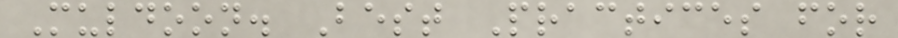Muldoon. Best Practices for
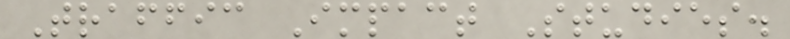Traffic Impact Studies.
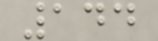144
